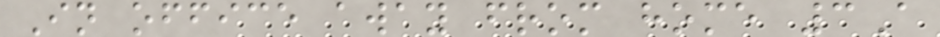In office away from home 3A
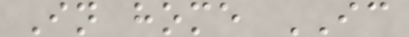In home IC
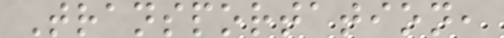Transportation,
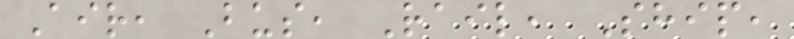Air, Bus, Rail, Ship,
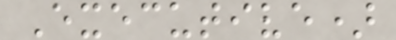Executive)
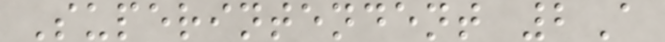Superintendent 2A
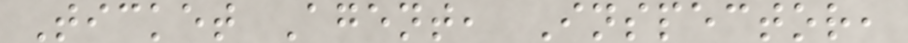Ticket Agent, Inspector,
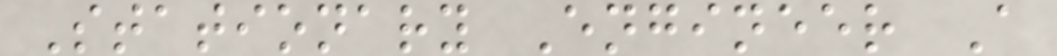Stationary Engineer A
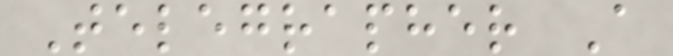Telegrapher A
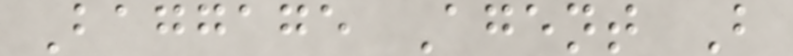Baggage Agent B
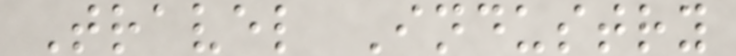Travel Industry
